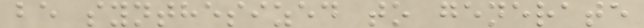be synthesized to generate
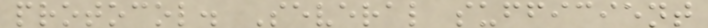protocol. Several sufficient
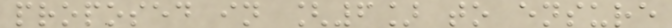proposed in [6] to ensure
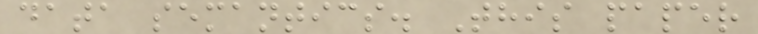data semantics. This paper
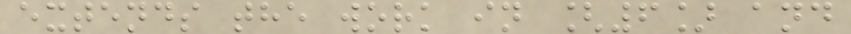extends the work in [6] and
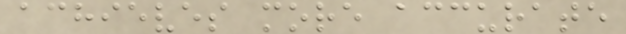achieves more accurate
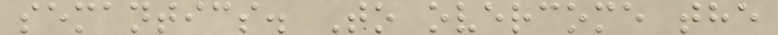semantics. To overcome the
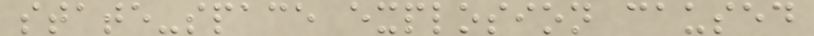state-space explosion caused
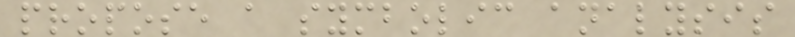propose a symbolic analysis
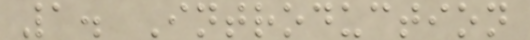1. Introduction
